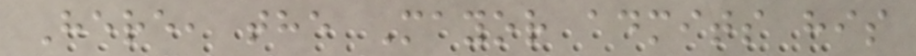Here, the Mayor admits his
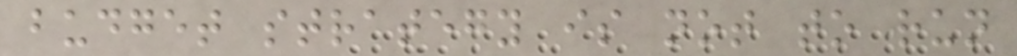budget strategy is not to run
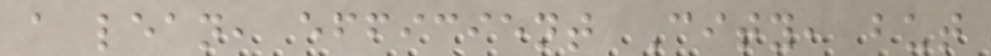a lean, efficient City, but
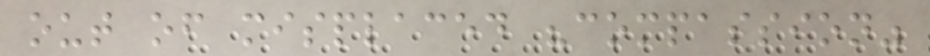out of misplaced "compassion"
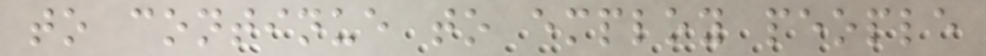to continue to employ people
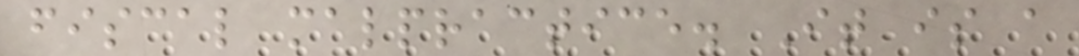fiscal malpractice. It is a
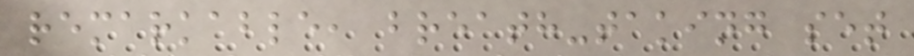remarkable, breath-taking set
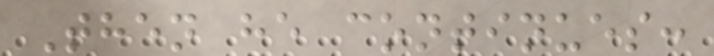Then he continues:
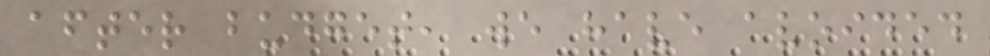after budget, we have avoided
